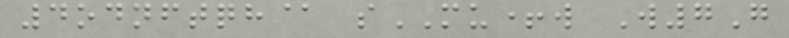4odnftqh@ sMU+w W7G
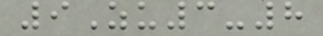9Zu3-8
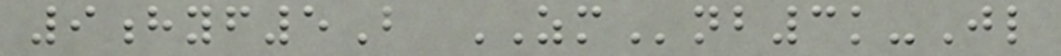9hyf5B ZMnb3k-Jl
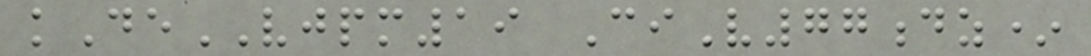kDeVJPM19 CiV77dz*
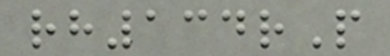rh134rP
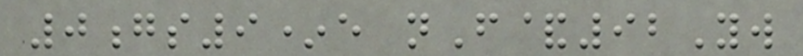0gs9*e nF&92Yw
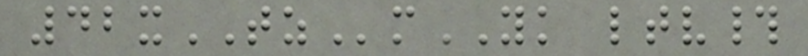42xTZmYK ltv#
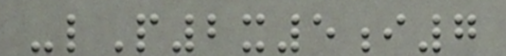-lP2x5i7
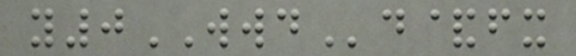y0WWDd&fx
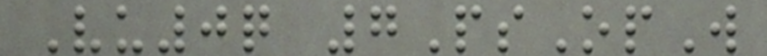Vu0q 7PsOpW
